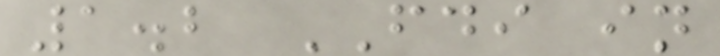1.2 FDI in
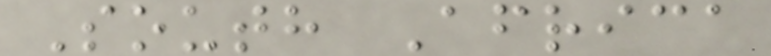South Africa
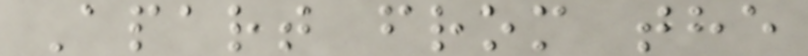Apart from the
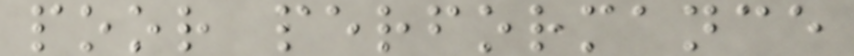poor performance
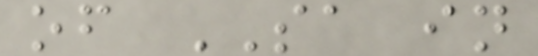of SA in
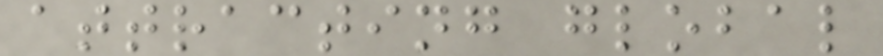attracting global
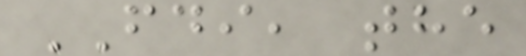FDI, the
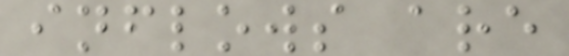inflows are
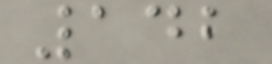142
